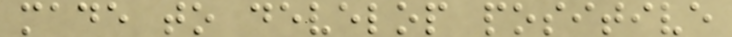made to develop positive
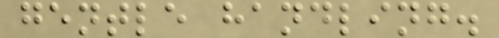gentle handling.
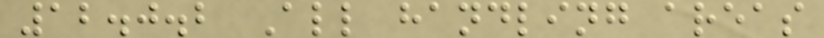12.0.2 All handling areas
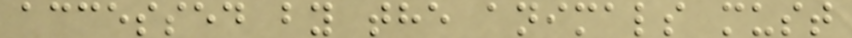accessed by the animals must
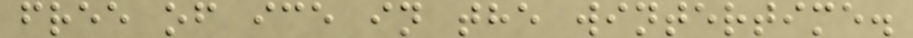free of ice in the wintertime.
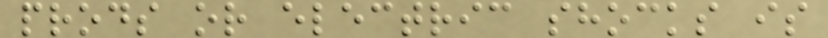prods or electric shocks is
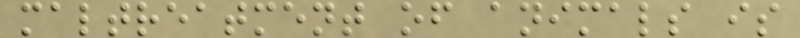maltreatment of animals is
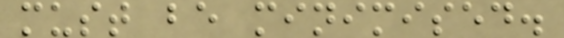must be minimised.
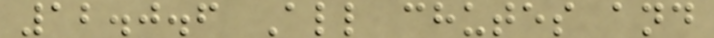12.0.6 All chutes and
